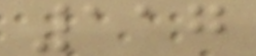117
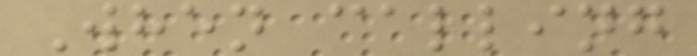When calling
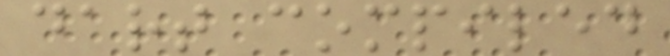dart compiled
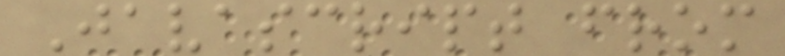Javascript from
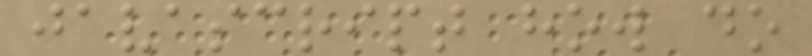javascript how do
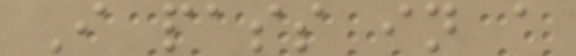I pass in a
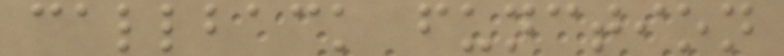callback function
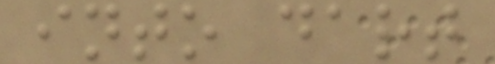into dart
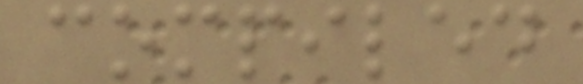compiled
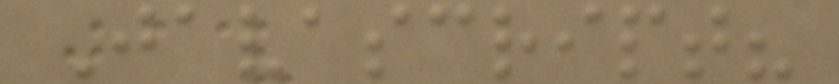Javascript?
